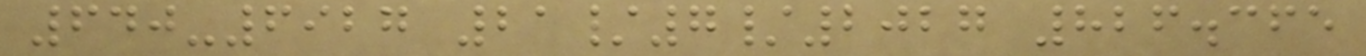640-6927 21/7/2027 826.365
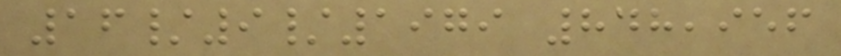16/9/1979 848,956
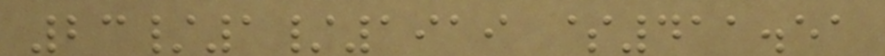23/1/1919 $411.51
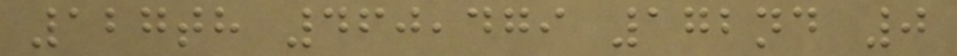127th 460,479 172nd 0
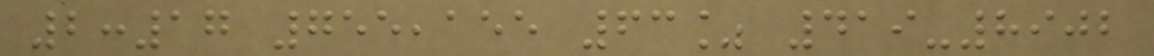2:17 755,155 63% 419-8902
